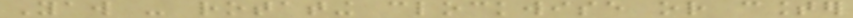Yaw - rotating clockwise or counter
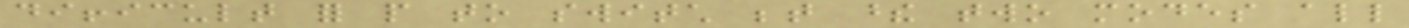difficult for people to switch between these two modes all
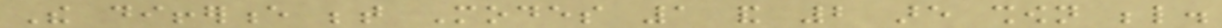The difference between Modes 1 and 2 are shown below.
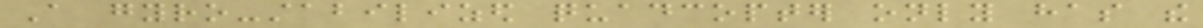A gyro-stabilized quadcopter only has the
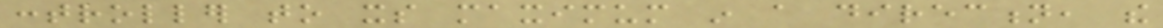controller to its maximum in a direction, the
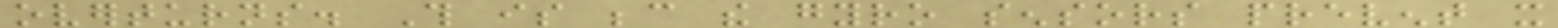overturns. This is because the gyro sensors prevent it
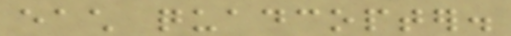each quadcopter.
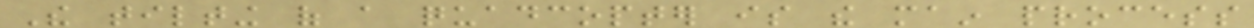The tilting of a quadcopter is the main process
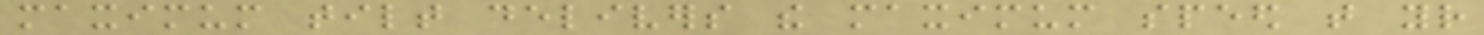maximum tilt delivers the maximum speed that your
